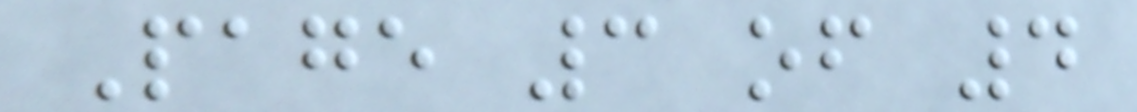Page 3 of 4
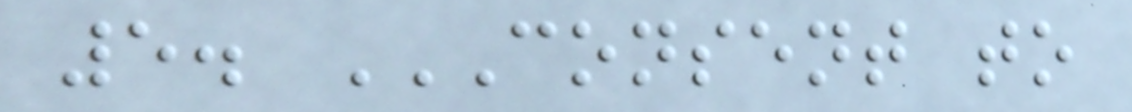5. CONSENT TO
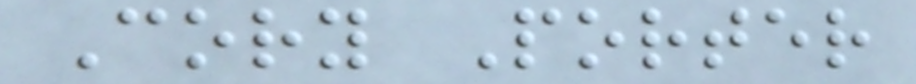Cory Porter
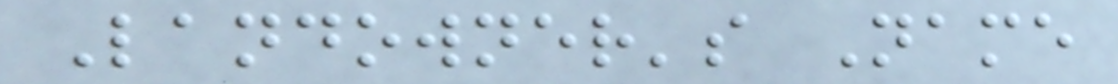Landowner's Name
